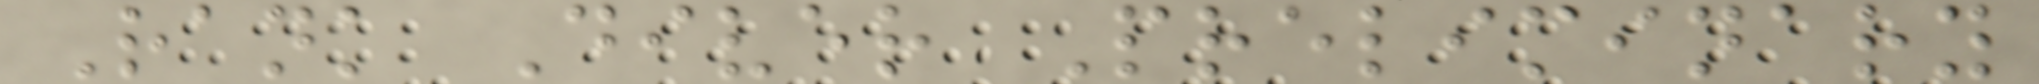Rank Diver Preliminary
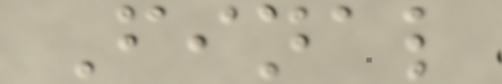Final
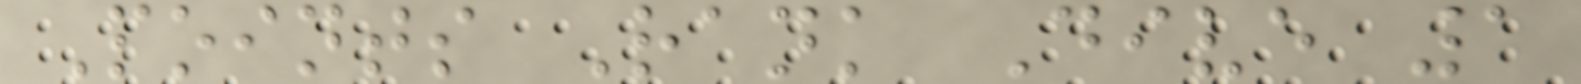Points Rank Dive 1
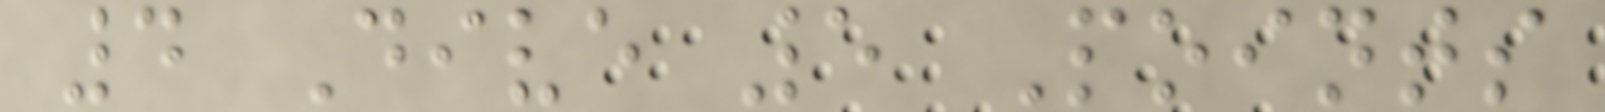4 Dive 5 Points
